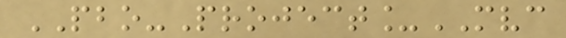PBO-Project_MVC
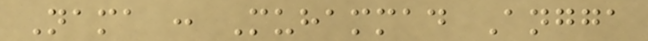Nama : Muhammad Angga
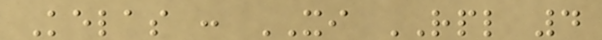Kelas : XI RPL 4
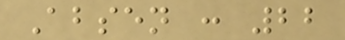Absen : 22
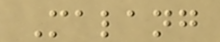Malang
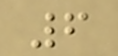6
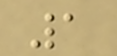1
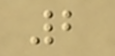2
